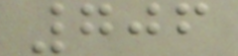706
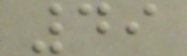49
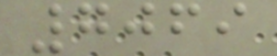7069
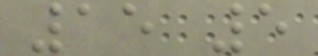15 5
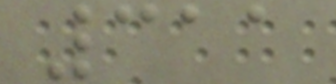311
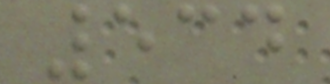534
